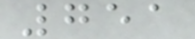751
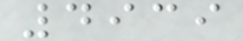4939
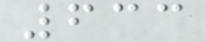633
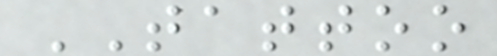TATTOO
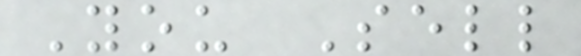You Sell
